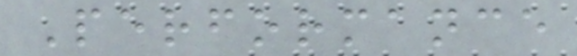Performance
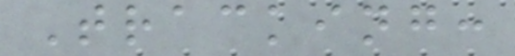Tracking:
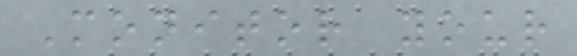Monitor your
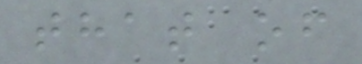that of
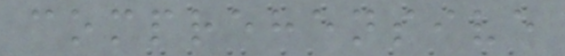comprehensive
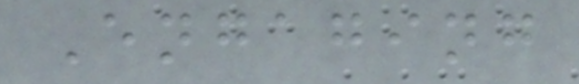Engaging
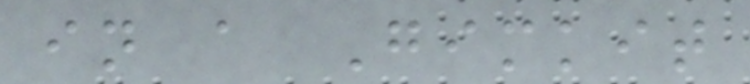in a Gimkit
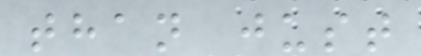than just
